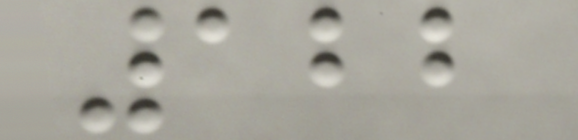122
